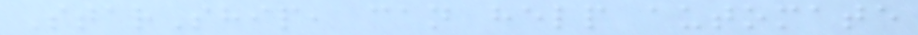StarShip, can help automate
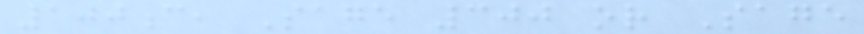100c, Sage 300 or Sage
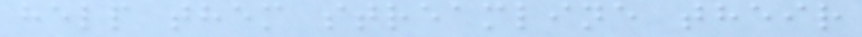help them streamline their
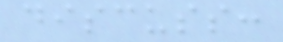discuss:
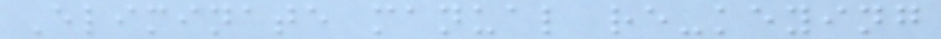Eliminate manual re-keying
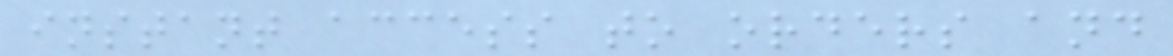instant access to orders and
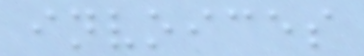invoices
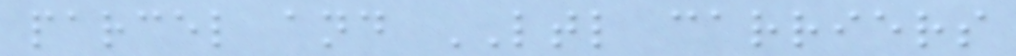parcel and LTL carriers
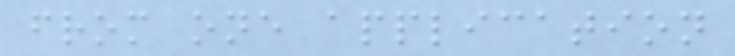from one application
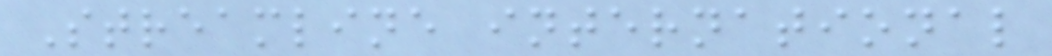Streamline international
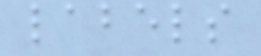labels
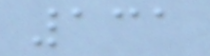131
